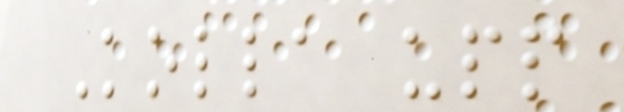Kolla upp
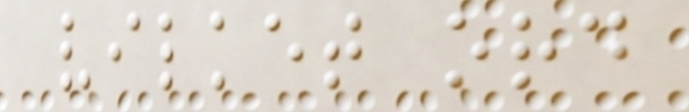vilket ord
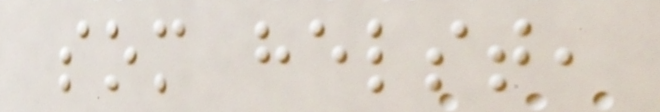som helst,
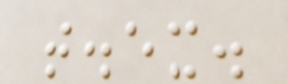t.ex.
